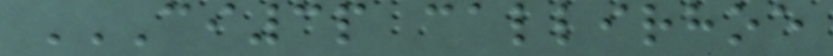CI3P CALLIRHOE
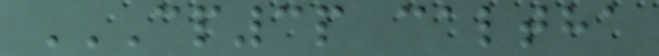CP3P CALTHA
